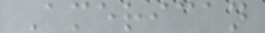American
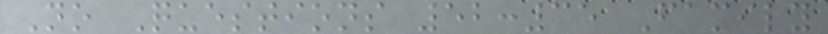No Questions 52:35 Family
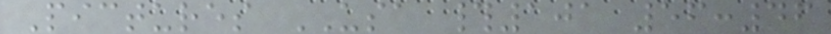Pictures USA #101 56:46
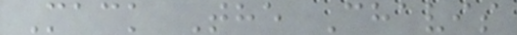Mack The Chavis
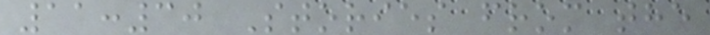11:30 Stories from the
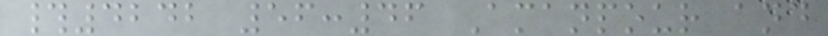#4242 56:46 Amanpour and
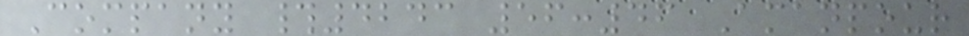Company #4243 56:46 Amanpour
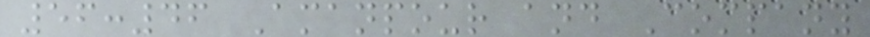56:46 Amanpour and Company
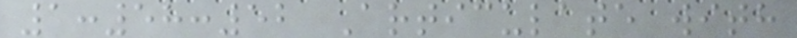1:58:52 Articulate with
